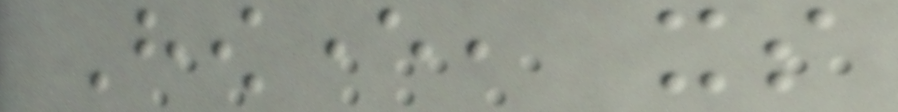However, its
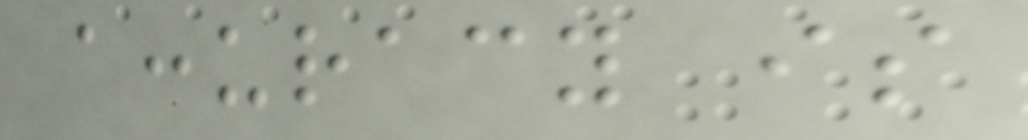accuracy is
